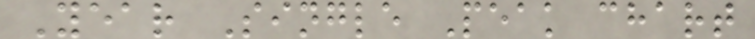Year Single Peak chart
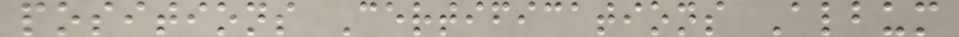positions Certifications Album
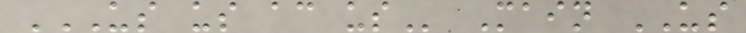US US AC US Main US
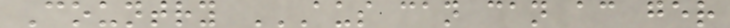Country AUS CAN CAN AC GER
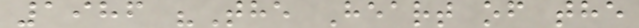1986 "The Heart of the
